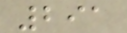291
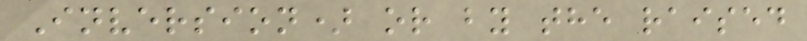Inversion) or by the raised
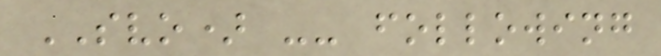SVO) -- following
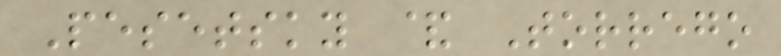Pesetsky & Torrego
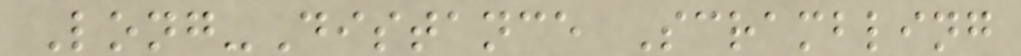Long-Distance Scrambling
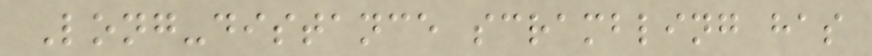Long-distance scrambling has
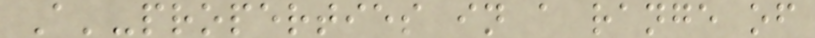A'-properties in a range of
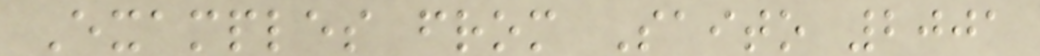Examples from Saito 2001
